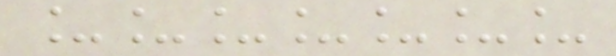_______
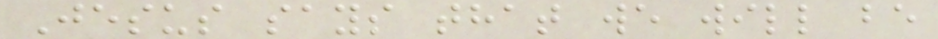Jesus says that we will be
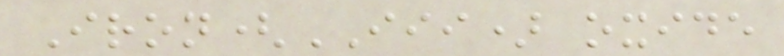Iron(III) oxide
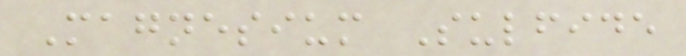Magnesium Sulfide
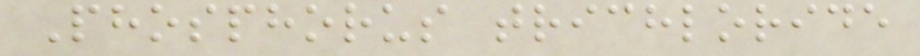Phosphorus trichloride
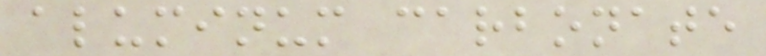aluminum carbonate
